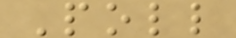Poll
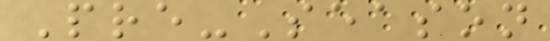Pre-Season
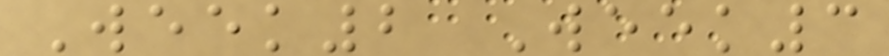Week2 Week3
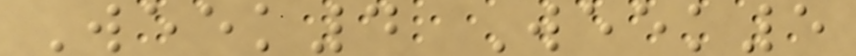Week4 Week5
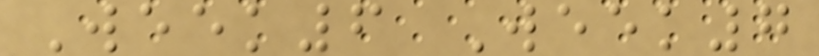Week6 Week7
